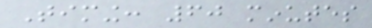Timing: 60 minutes
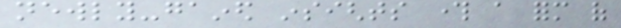newly-gained insights through a form of
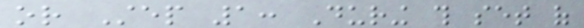or Step 1: During this set of
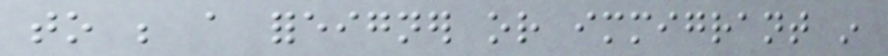to be a foreigner or immigrant in
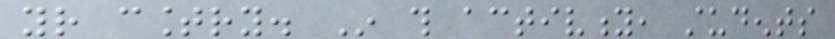your country. In this activity, students
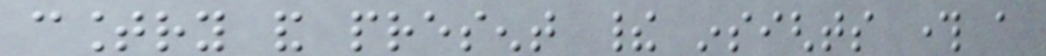country and present their insights through a
